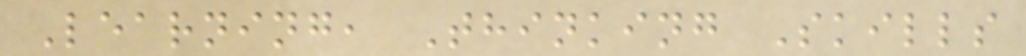Learning, Thinking Skills
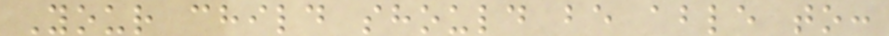Your child should be able to:
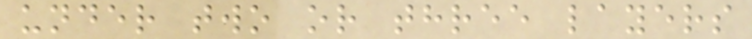under two or three layers
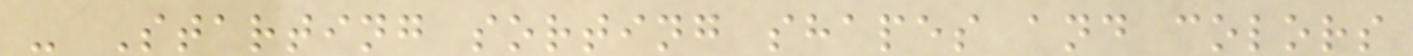- Starting sorting shapes and colors
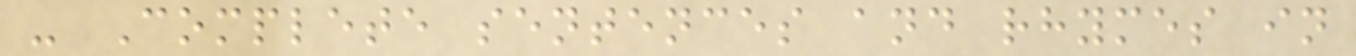- Complete sentences and rhymes in
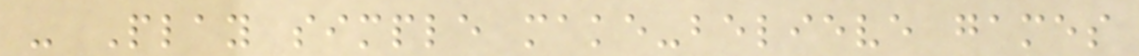- Play simple make-believe games
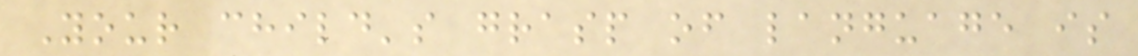Your child's grasp of language is
